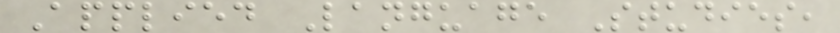Applied Language Studies,
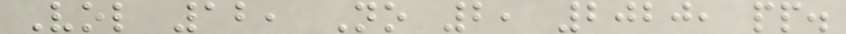Vol 12, No 2, 2020, pp.
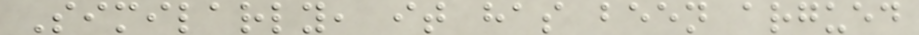Similarly, it has been argued
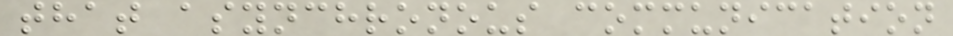that asynchronous communication
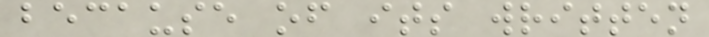because of its written
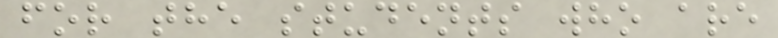for the students who are
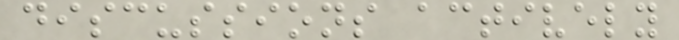discussions actively
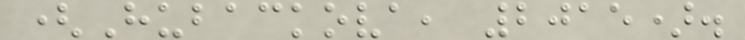(Hubackova, 2015).
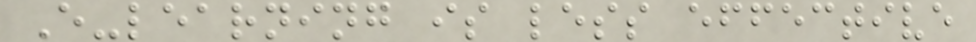E-learning is less effective
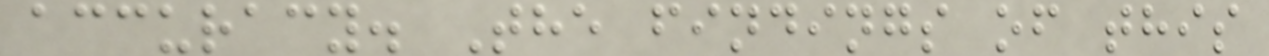accuracy. The findings of this
